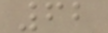62
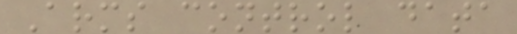Arms control data
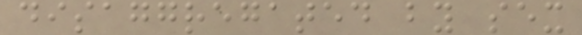disaggregated by sex
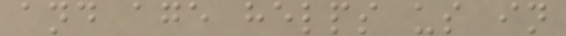and age helps us in
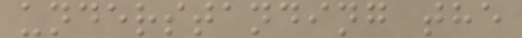understanding the
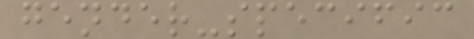gender-specific
